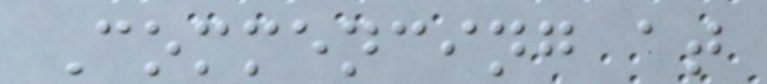Commencing at
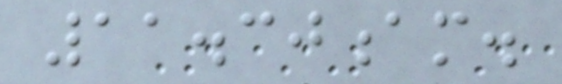11.30am.
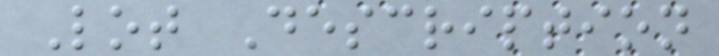Lot Description
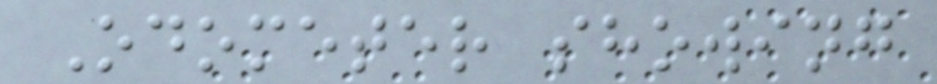Odometer showing
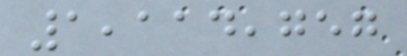1,114,757
